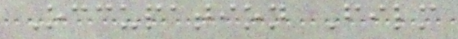Occupation Film
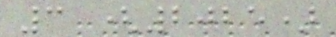3 (2025)
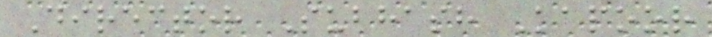Director Subhash Kapoor
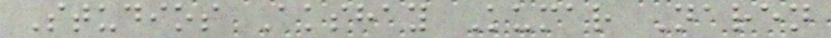Studios Akshay Kumar Naren
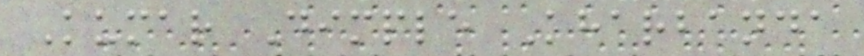Kumar Dimple Kharbanda
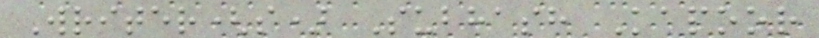Writer(s) Subhash Kapoor
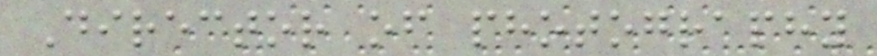Director of photography
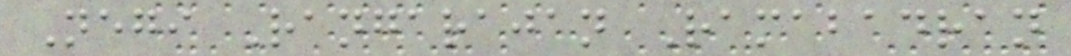Negi Rangarajan Ramabadran
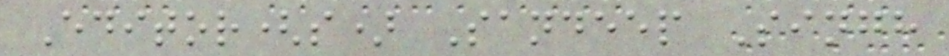Editor(s) Sandeep Singh
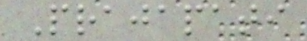Prajapati
